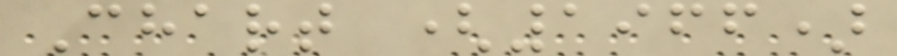Chart (1966)
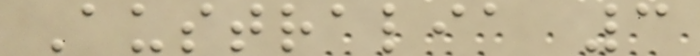Australia 3
